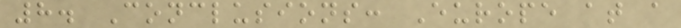8. Conclusions: Europe at a
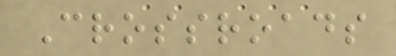Crossroads
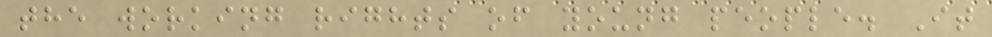the working rights of young people. It
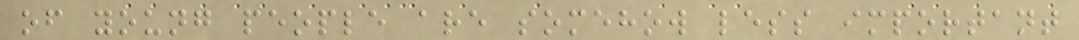of young people are somehow less important
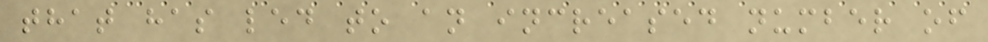that has led to an increased number of
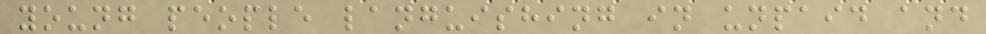young people languishing in unpaid and
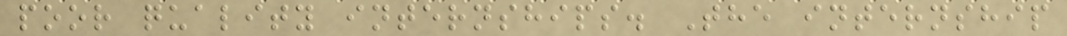poor quality internships. The internship
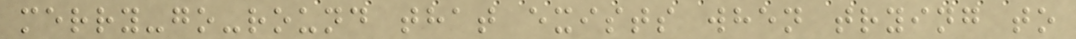merry-go-round that exists when trying to
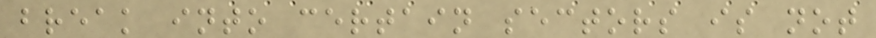break into certain sectors is not
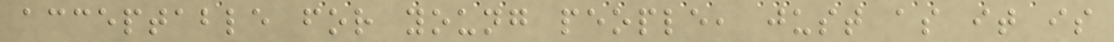acceptable for young people, just as it is
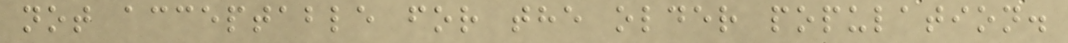not acceptable for the older population.
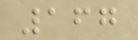167
